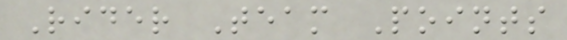Rider Team Points
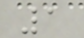1
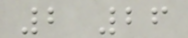2 26
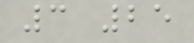3 25
